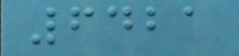6421
